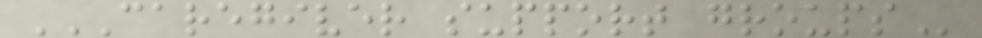CAREGIVER SUPPORT GROUPS
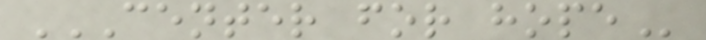CENTER FOR HOPE
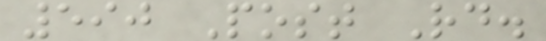590 Post Rd.
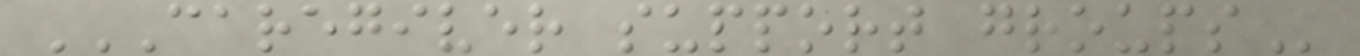CAREGIVER SUPPORT GROUPS
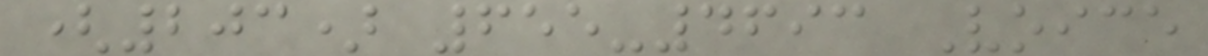(203) 655-4693 Voice
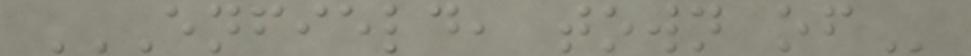ENFIELD, TOWN OF
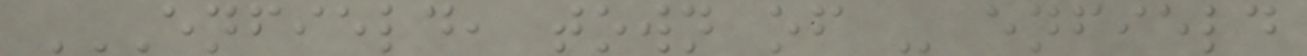ENFIELD, TOWN OF - ENFIELD
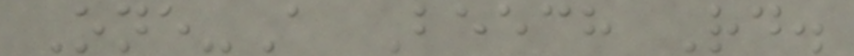One-A Beech Rd.
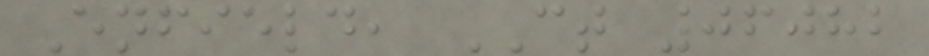Enfield, CT 06082
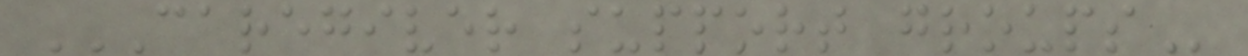CAREGIVER SUPPORT GROUPS
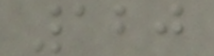120
